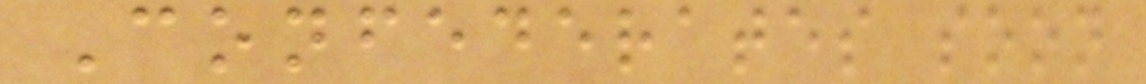Confederates soon
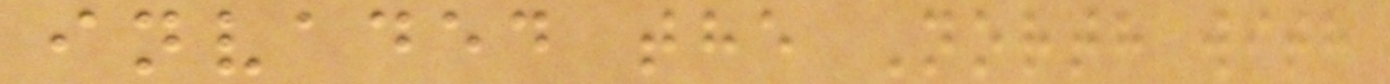invaded the North with
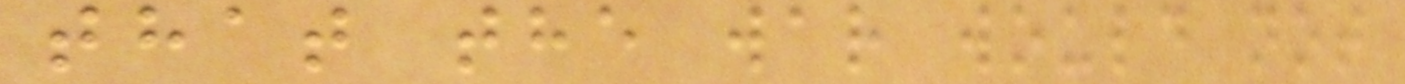that the war would not
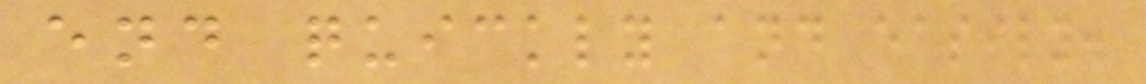end quickly and easily.
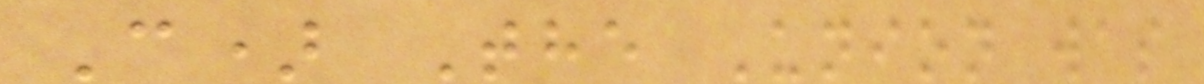C) The Union was
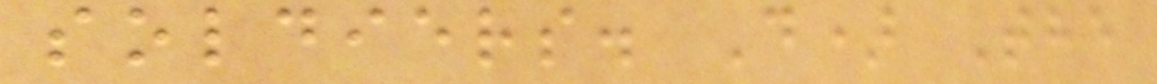soldiers. D) The
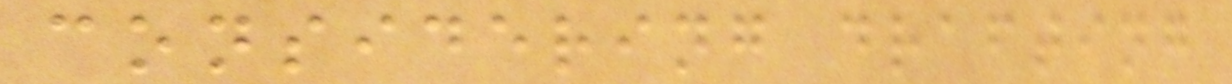considering drafting
